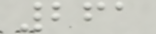261
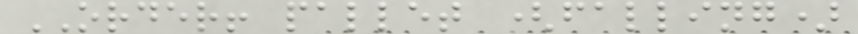ORDER! pallet (falling)
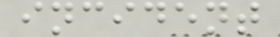incident
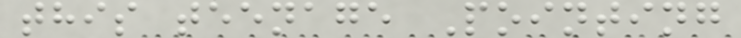this teenage Pointing
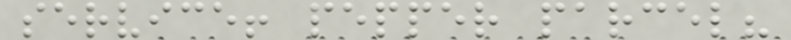service! pepper parcel?
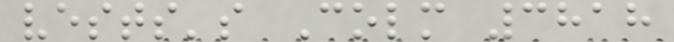vests's Colm 3818
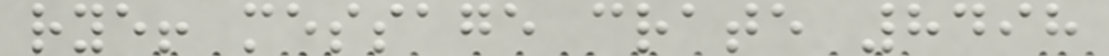rye! message crate 8498
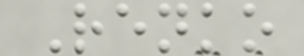Renko
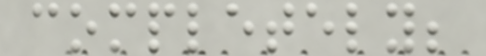completely;
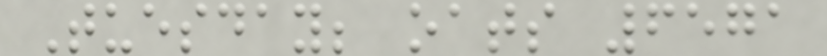Tuesday; oats 6571
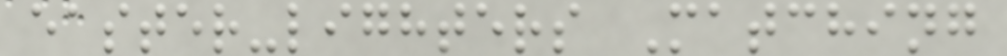easter-lighters Matching
